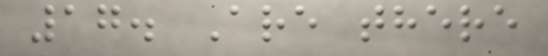17. Are there
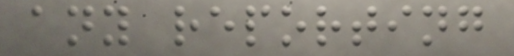any reporting
